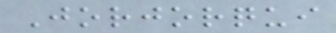Jorjorqui
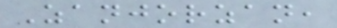Zanjorzan,
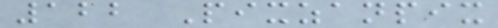122 Pixzanpix
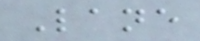Lane
